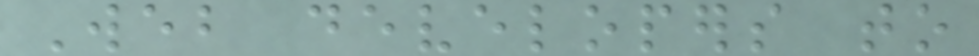Web developers to
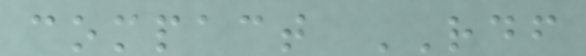compact RDF
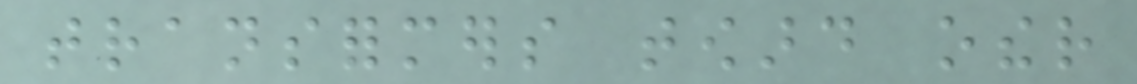transformers toward other
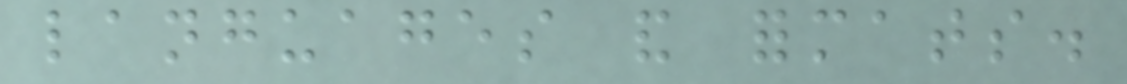languages and formats.
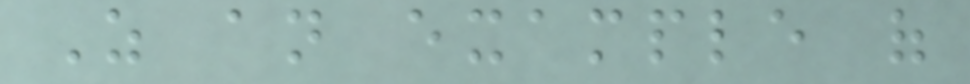As an example of
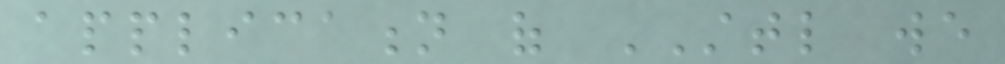application of STTL we
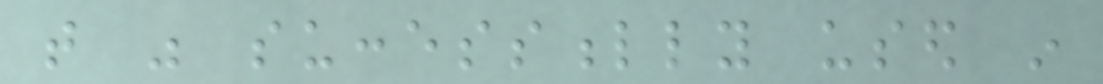that was successfully used in
